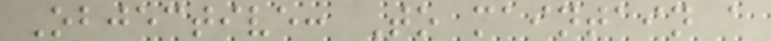Objective: To maintain a
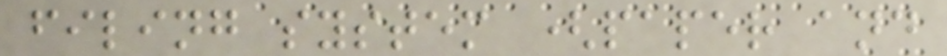filing system (paper and
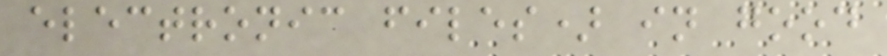electronic files) in good
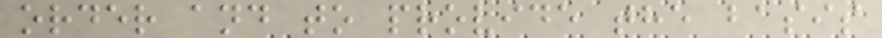order and to provide the basis
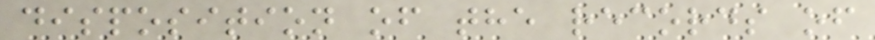disposition of the records of
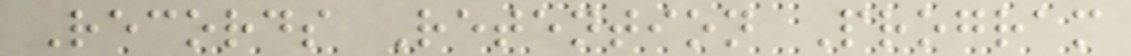Records Retention Program
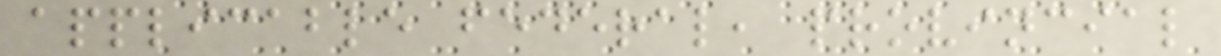applicable federal, provincial
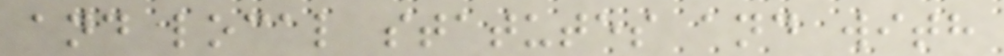and local statutes and with
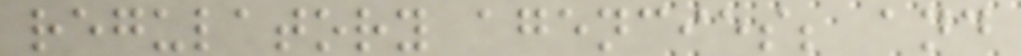regulatory agencies; and
